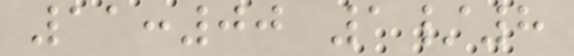11:00 1/8
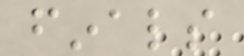finals
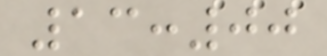13:00
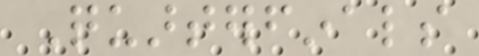Quarterfinals
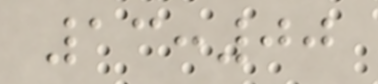13:00
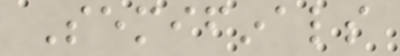Semifinals
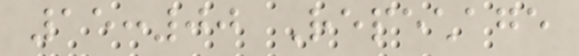15:00 Repechage
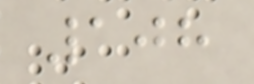108
